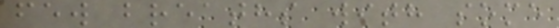few breaths with some
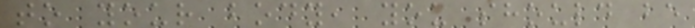to your body, you should be
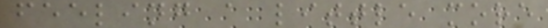feeling a little more
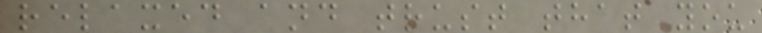relaxed and trust that you
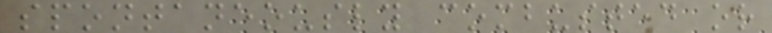spontaneously combusted or
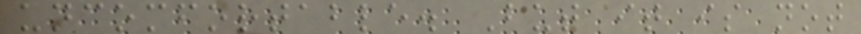uncomfortable. But it is not
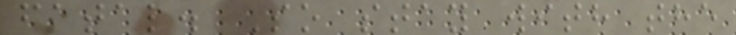fatal. So stay with the
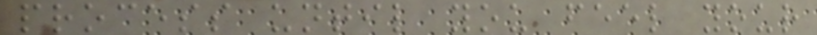process until you feel your
